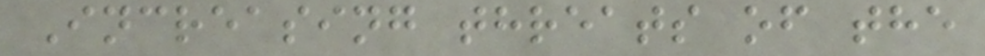Increasing threats of the
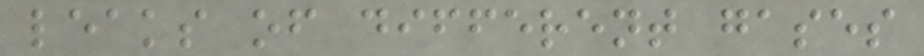leaks of different gases
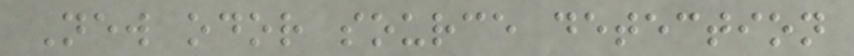New odor source detection
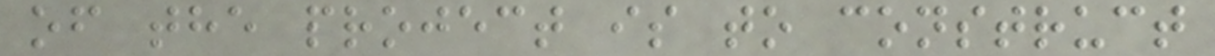of the project is to construct
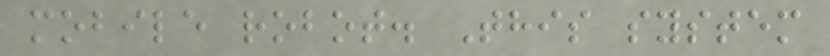mobile robot. This system
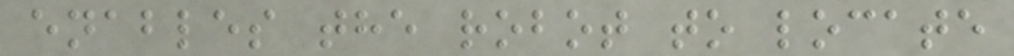enables the robot to locate
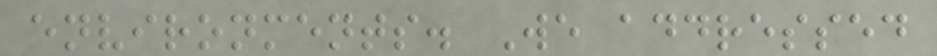environments. We addressed
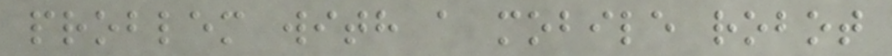problem with a mobile robot
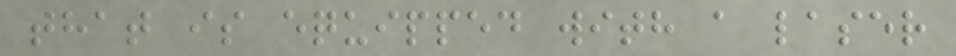that is equipped with a laser
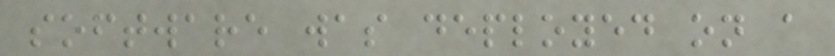software was deployed on a
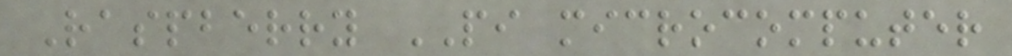Raspberry PI microcomputer
